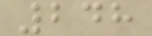248
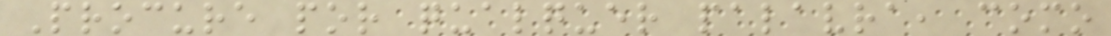Procure por qualquer palavra, como
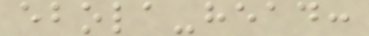ebola-head:
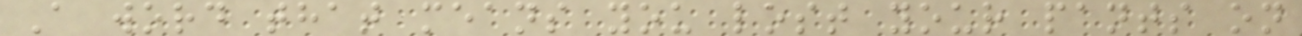A word that means you lost your pants on
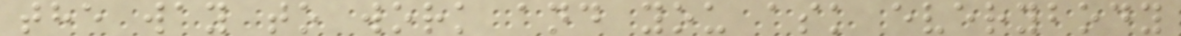the way to work and you ask everybody
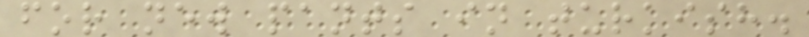for new pants in turkish.
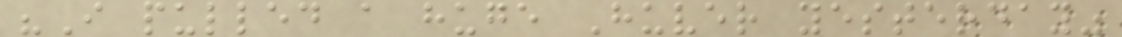"I pulled a huge Huver yesterday"
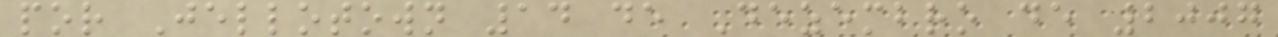por Jellotown 14 de Dezembro de 2007
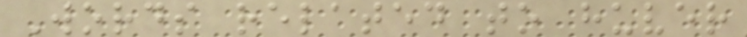Words related to huver
